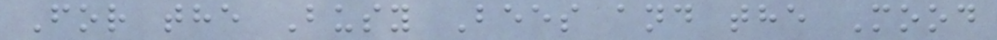For the Busy Bees and the Mood
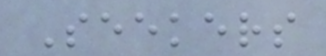Seekers
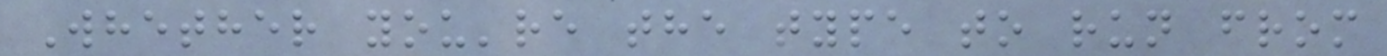Whether you're the type to run from
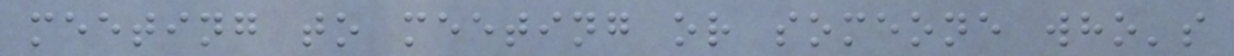meeting to meeting or someone who's
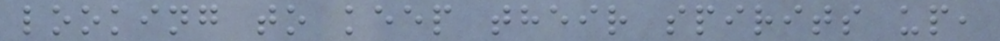looking to keep their spirits up,
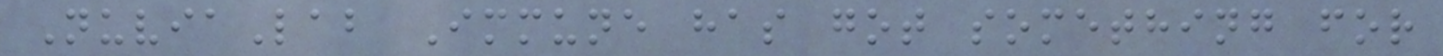NuviaLab Immune has got something for
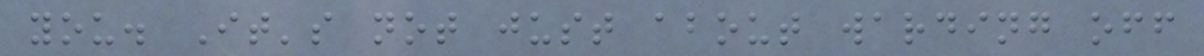you. It's not just about warding off
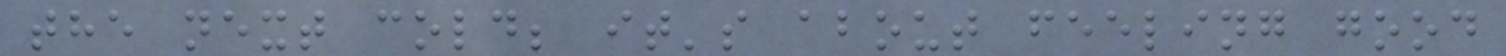the next cold; it's about feeling good
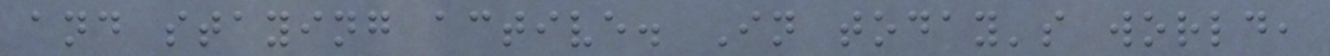and staying active. In today's world,
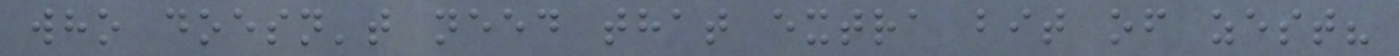who doesn't need that extra bit of zest?
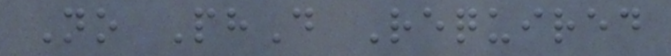No PhD Required
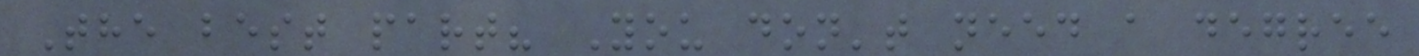The best part? You don't need a degree
